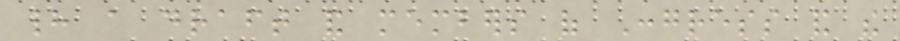had a draft and members of Congress and the
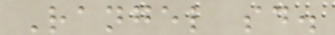Rangel said.
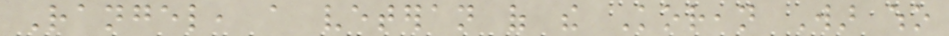Rangel, a veteran of the Korean War who
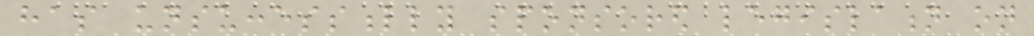has unsuccessfully sponsored legislation on
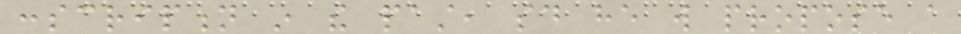conscription in the past, said he will propose a
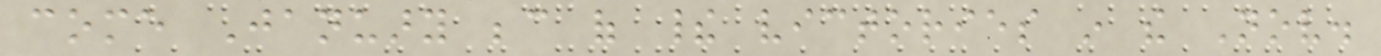come January because of their victories in the Nov.
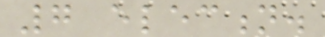7 election.
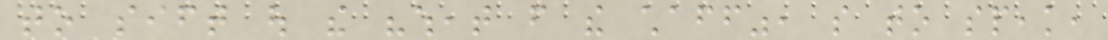to sift out the "wheat from the chaff", so to speak,
